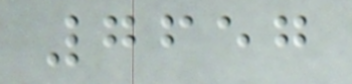7657
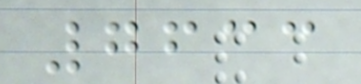7633
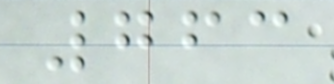763
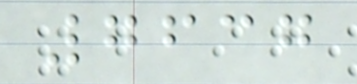7637
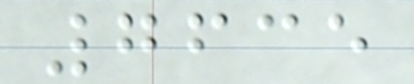7635
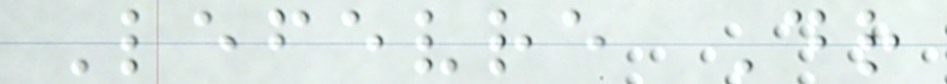Lefevre Dr
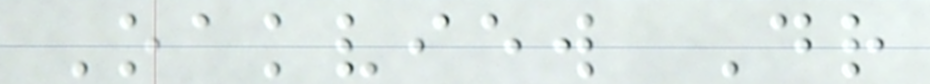Oakview Dr
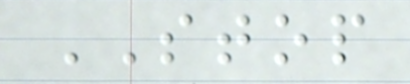STOP
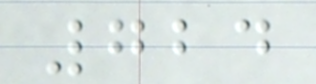724
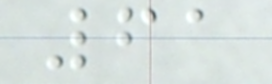61
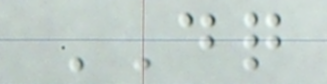DQ
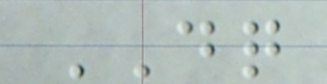DQ
